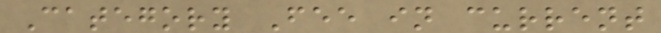Category Fee in current
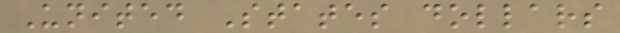United States dollars
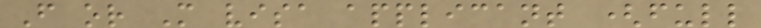F or M visa applicant (full
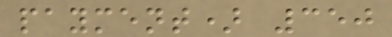payment) 350
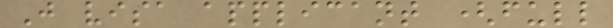J visa applicant (full
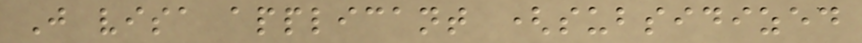J visa applicant (subsidized
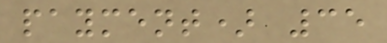payment) 35
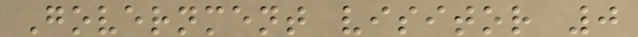Government visitor 0
